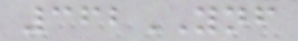362YNF
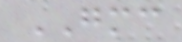GMC
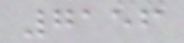7156
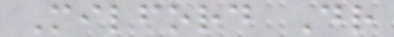Milford Dr
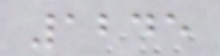1245
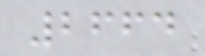2664
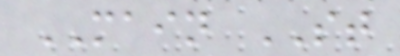MAIN ST
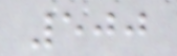500
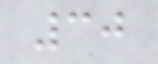30
